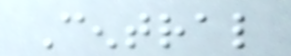Central
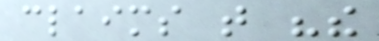claims that "the
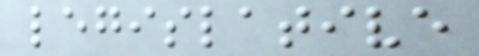legislative
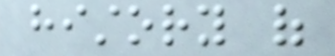history of
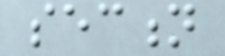section
